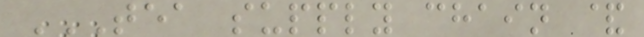TEA SUPPLY CHAIN &
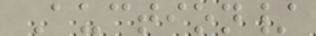Auction/
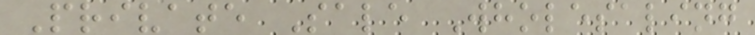Private Sale Wholesaling
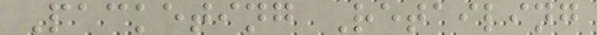Packeting Retailing
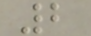2
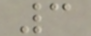3
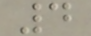4
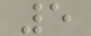5
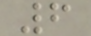6
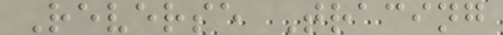Reverse Tracing
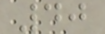40
